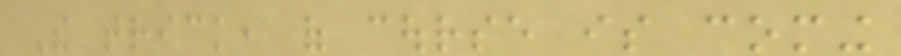The trick, of course is coming
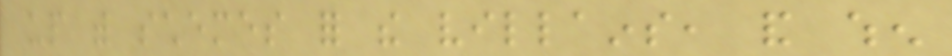up with schemes for the villains, and when
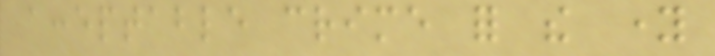acceptable crime for the young
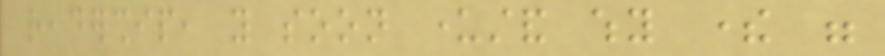readership, you soon understand why there were
